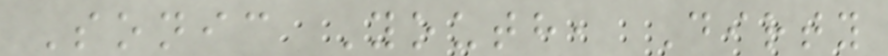Sonic Youth, Dirty
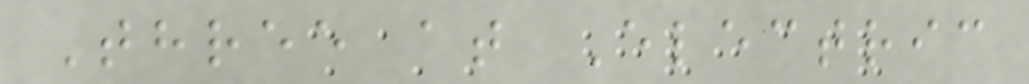Three at Electric
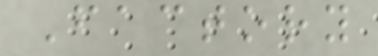Factory
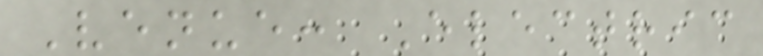Venue: Electric
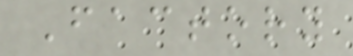Factory
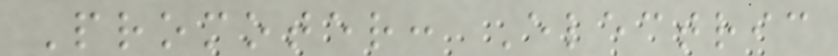Promoter: Electric
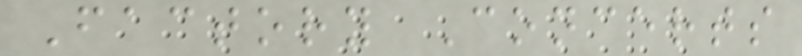Factory Concerts
